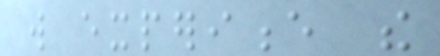will experience the
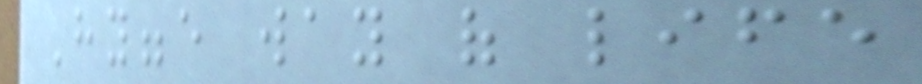Hygge way of life
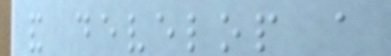and develop a
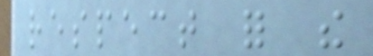respect for the
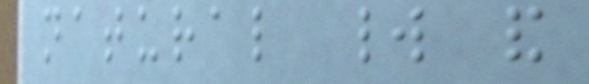natural world and
